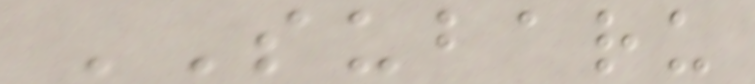SUBARU
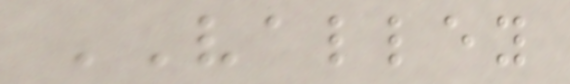VALLEY
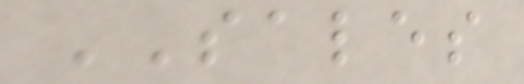SALES
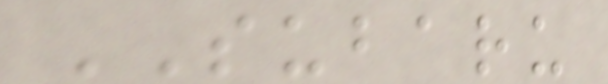SUBARU
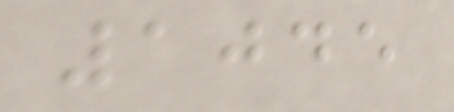1045
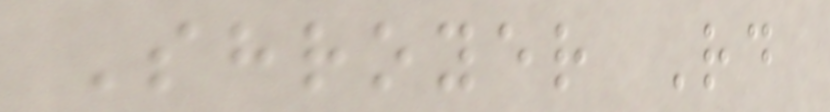Shroyer Rd
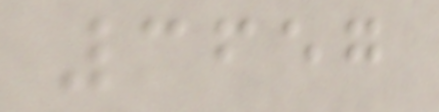3657
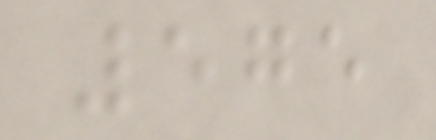575
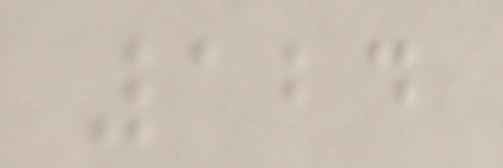124
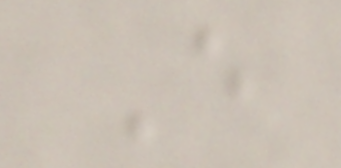E
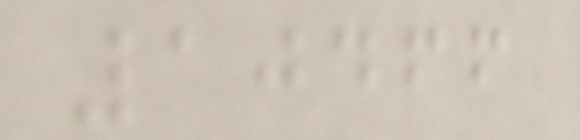10466
